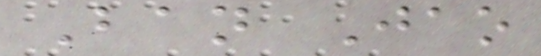Ban Jao
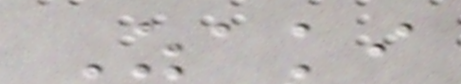Zaki
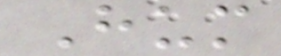Hum
